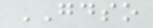GDSO
